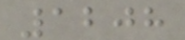1208
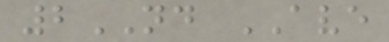2ND AVE
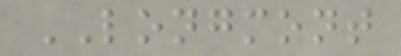LONGMONT
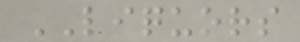LIQUORS
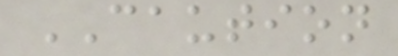CAUTION
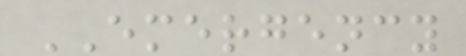EMERGENCY
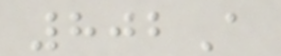802A
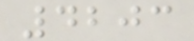4203
